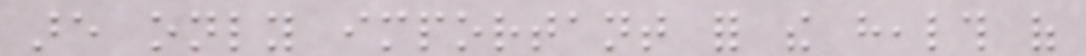are only important for the health of
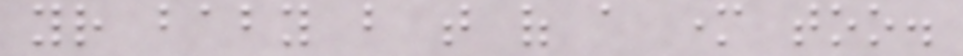your baby but that of a mother too.
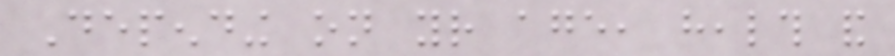Depending on your age, health and
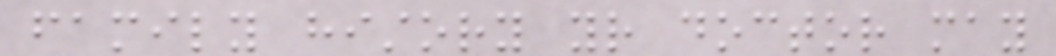family history your doctor may
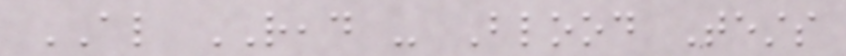ALSO READ - Blood Tests
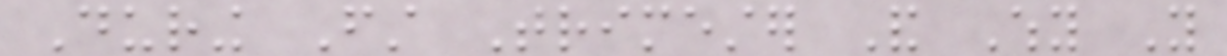During First Trimester And Why You
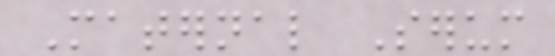Maternal Serum
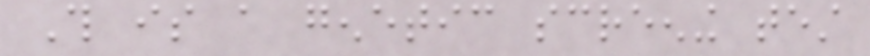This is a genetic screening test
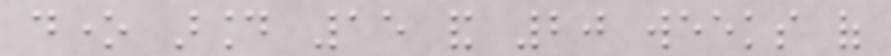done around 15 and 20 weeks of
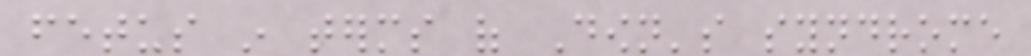fetus in terms of Down's syndrome
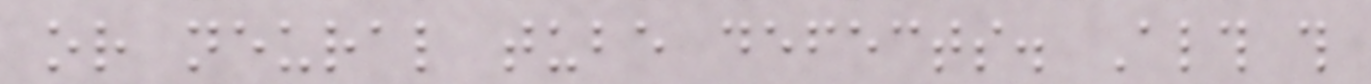or neural tube defects. Although this
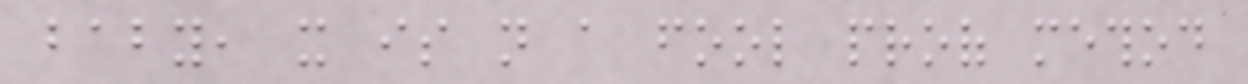baby, it is not a fool proof method
